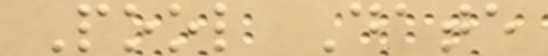Pool Date
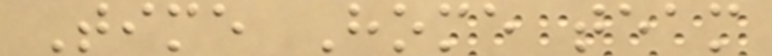Time Home team
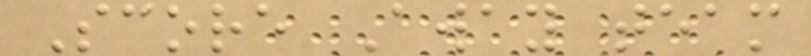Score Away team
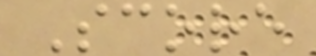Score
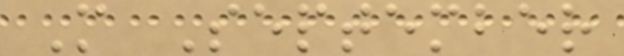M September
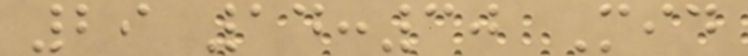29 14:30 Mid
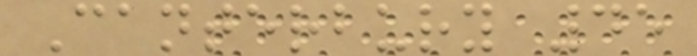Canterbury 45
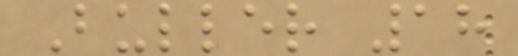Buller 18
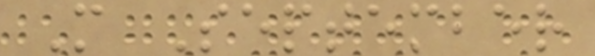M September
